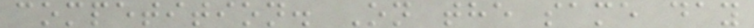competition. On the same day
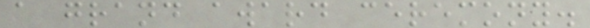a grand award ceremony.
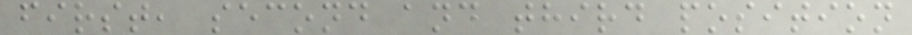first, second and third position
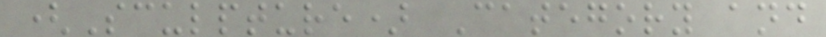(Sculpture) Category and
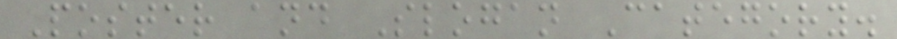Poster and Slogan Category.
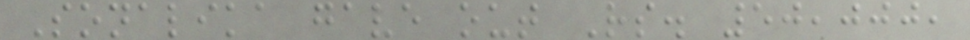Sonalika gave out Rs. 50,000,
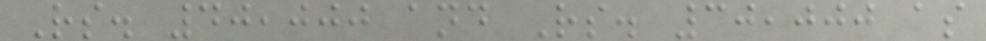Rs. 40,000 and Rs. 30,000 as
